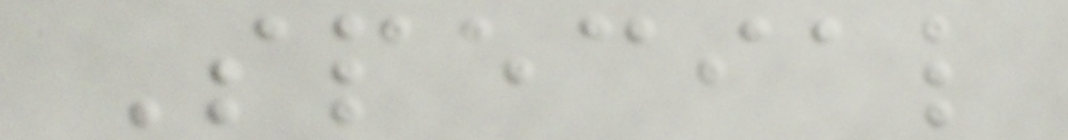Special
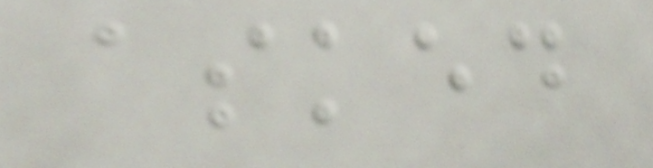asked
